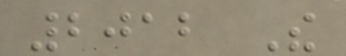2012 The
